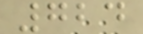724
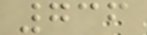736
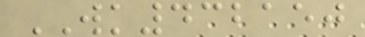WK432150
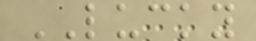LUCKY
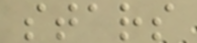stars
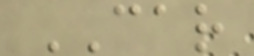CAR
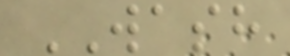WASH
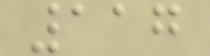117
